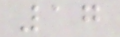17
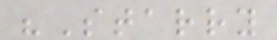"Starry
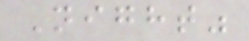Night"
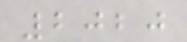2020
